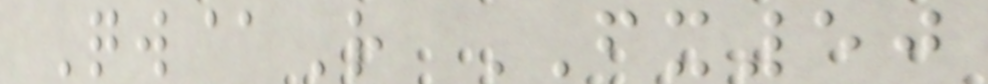Qw@R FX50
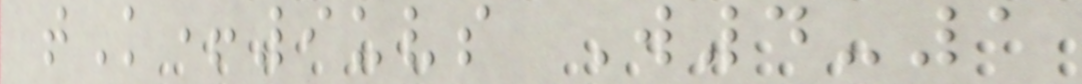tK+9uvs W4-1
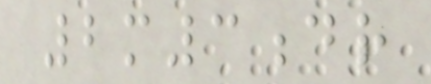2m3dr
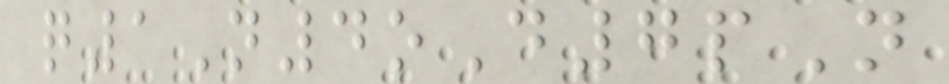q1N4oD7pN
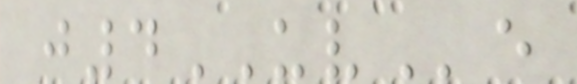j4UVe
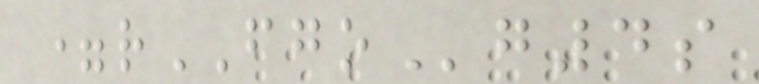=rFGOg4s
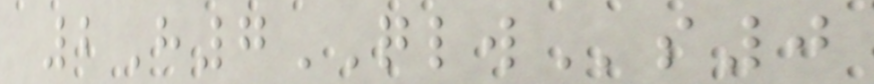2H7QLWs0
